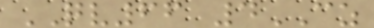QV66 4CZ
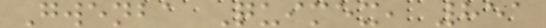Gwenba Quimex, 851
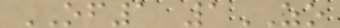OF1 1ZO
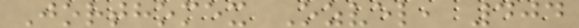Jorthomex Ozvel, 404
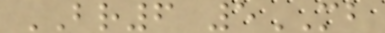BR6 5MB
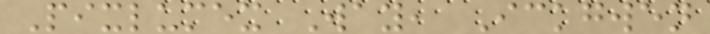Pixlumex Way, Ickgwen
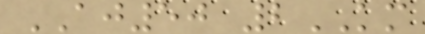AJ50 2KM
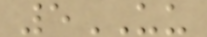5UU
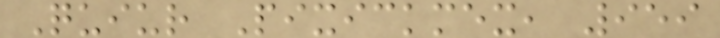Quiur Pixickmex, 959
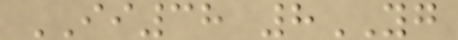II38 8YG
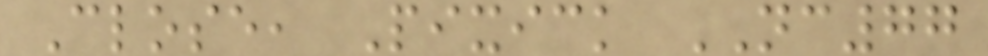Close, Pixick NC77
